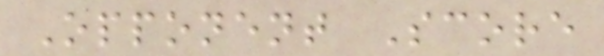Opponent Score
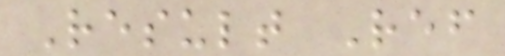Result Ref
